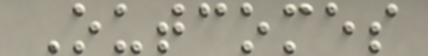Outcomes
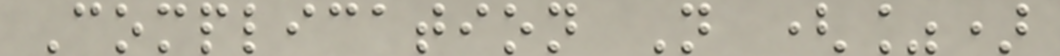Complication N (%)
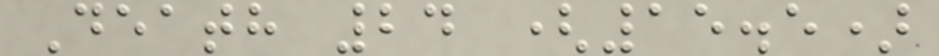Death 24 (15.5)
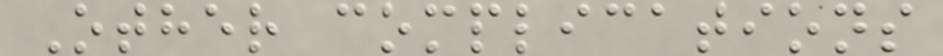Other complications
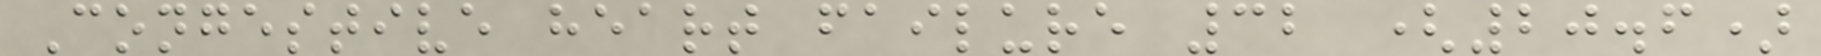Congestive heart failure 32 (20.6)
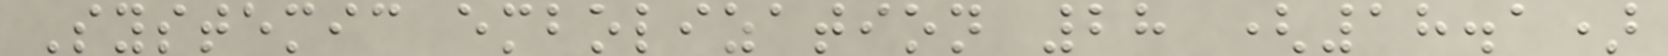Systemic embolization 28 (18.1)
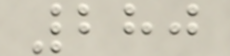280
